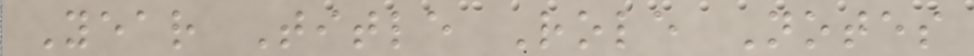Year Title Role Notes
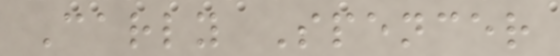Carly Spencer
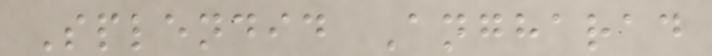Splendid Angharad
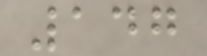147
